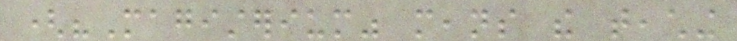("Magisterium" means the teaching
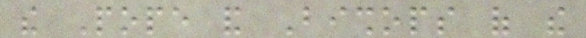the Pope and Bishops of the
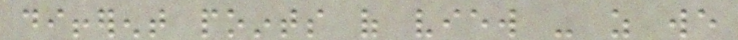different points of view - as we
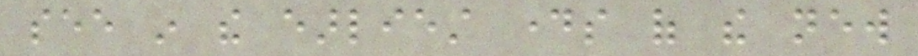see in the earliest days of the new
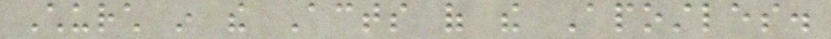Church in the Acts of the Apostles.
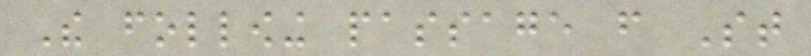The following passage from St
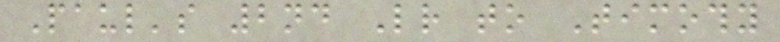Paul's 2nd Letter to Timothy
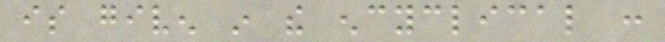is given in the encyclical :
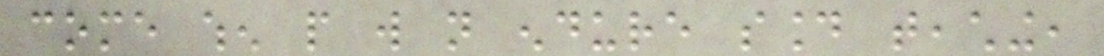come when people will not endure sound teaching,
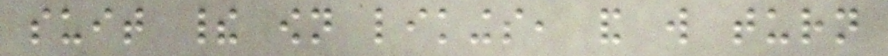suit their own likings, and will turn
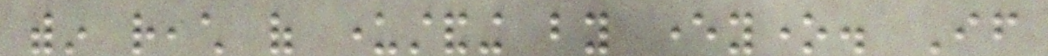within reach of understanding by everyone. If
